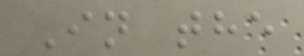In the
